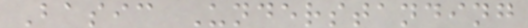Basic Understanding
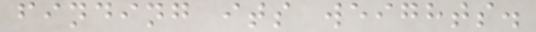finding its weights.
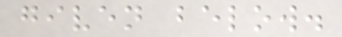given below.
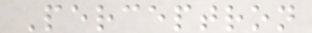Perceptron
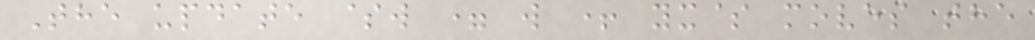The update $w = w + yx$ moves the
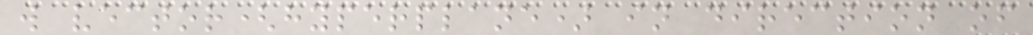w vector(hyperplane) in direction of
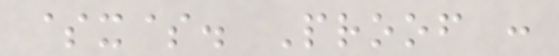$x$. Proof :
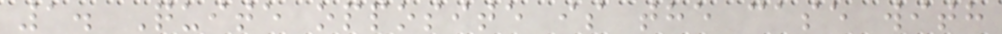1. Quite opposite is the case with
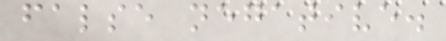false negative.
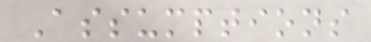Assumptions
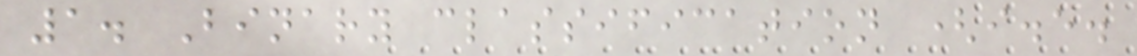1. Binary classification (i.e.
